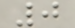0
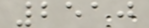2510
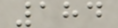184
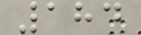184
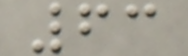63
